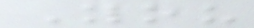You
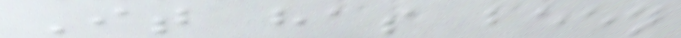It has been
